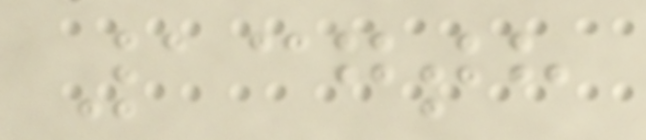137th
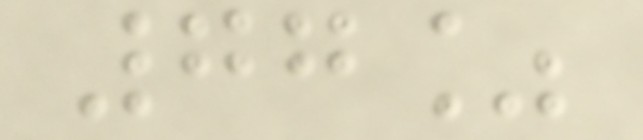77%
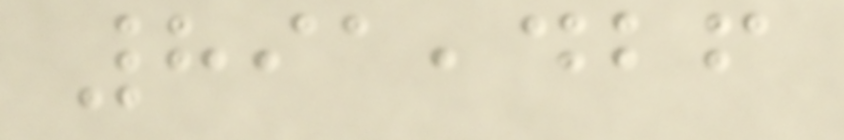891,426
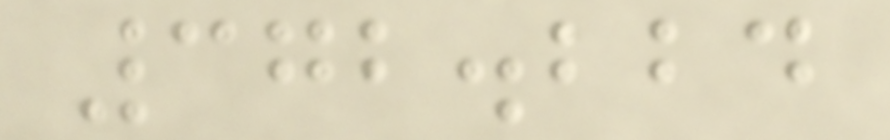372.224
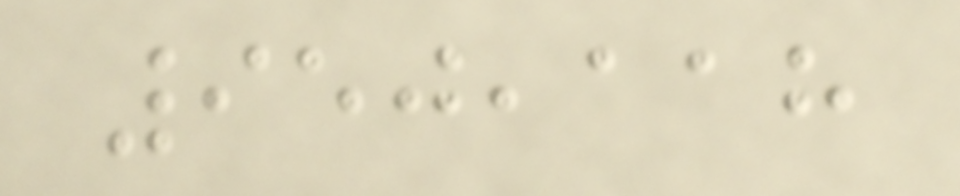950,118
